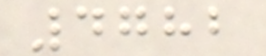4782
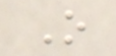O
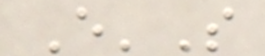E'S
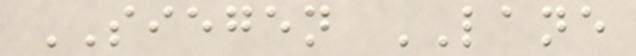SIEGEN LANE
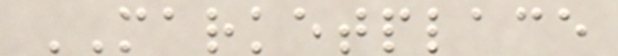MARKETPLACE
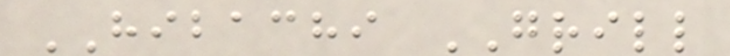HIBACHI GRILL
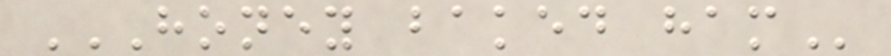HONEY BAKED HAM
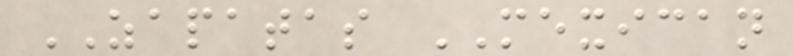ZAPATAS MEXICAN
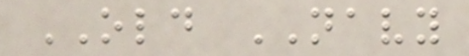OLD NAVY
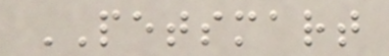PETSMART
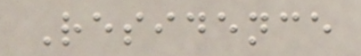Residence
